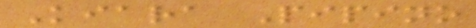Kiara Pipino
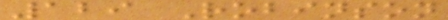129 Robinson
